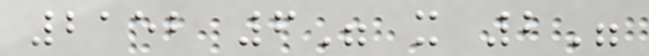2152 6" x 2"
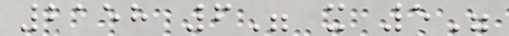2158 6" x 5"
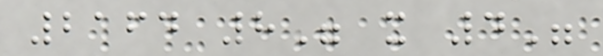2164 8" x 4"
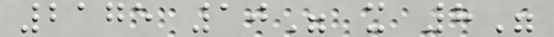2175 10" x 8"
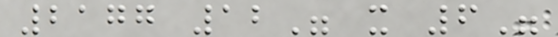2177 12" x 6"
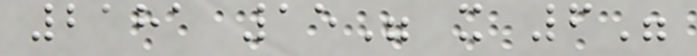2181 15" x 6"
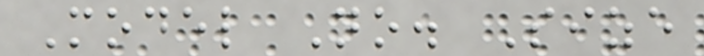Model No. Size
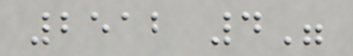2512 4"
